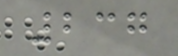237
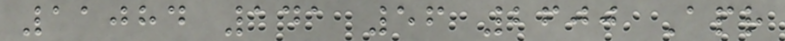11084 141 56 2600 Apr
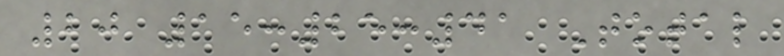20 15:25:41 Total
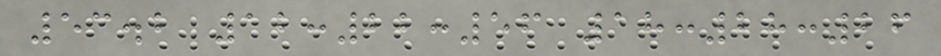53.2 12:22:56 18:28:26
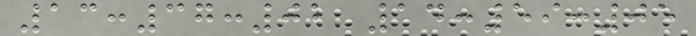13:37:02 14:59:05
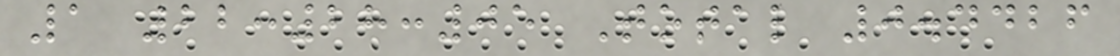1 22:28:05 Total 0.4426
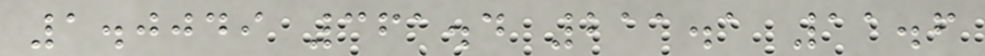1.0049 361.4 211.1 11.6
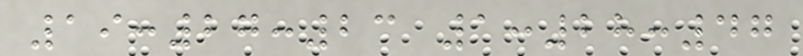19:27:23 1:28:47
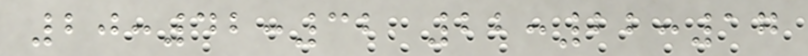20:42:32 22:22:17
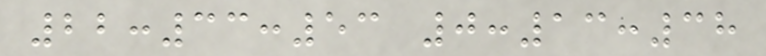22:33:53 0:13:38
